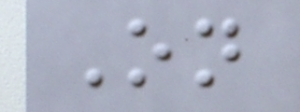On
